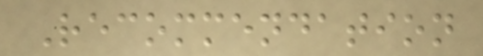Recommendation
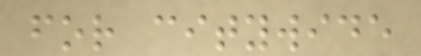for citywide
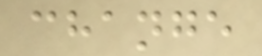change
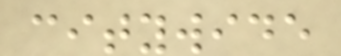citywide
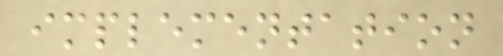implementation
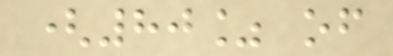(80% of
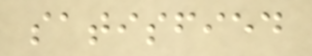satisfied
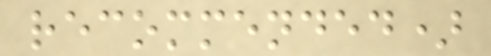recommended)
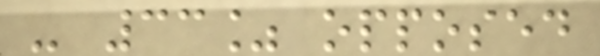- 33% opposed
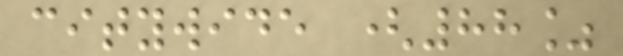citywide (88%
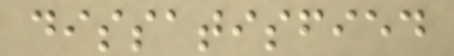dissatisfied
